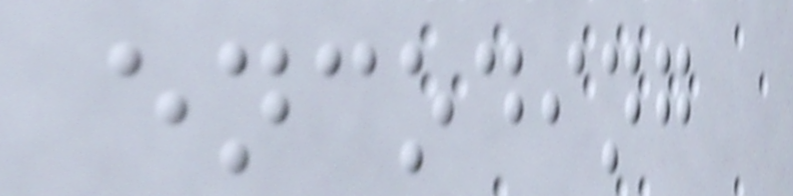encoding
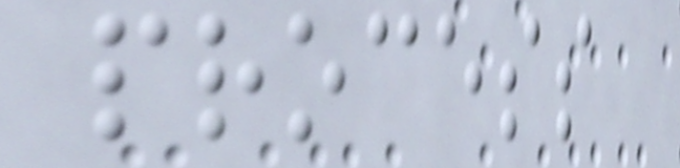process
